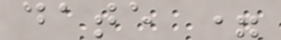date =
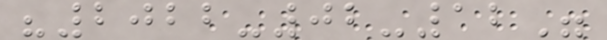"2022-02-12"
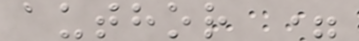author =
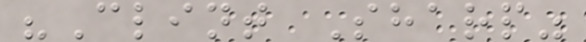"Clint Sharp"
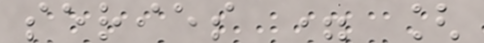series = [
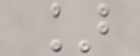]
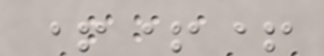+++
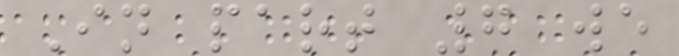In part 7 we
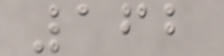162
